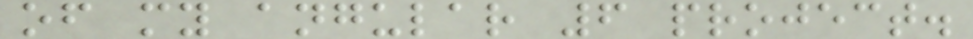of my angular 6 project.
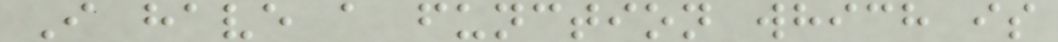I have a function which is
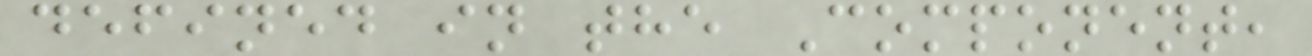defined in the Component,
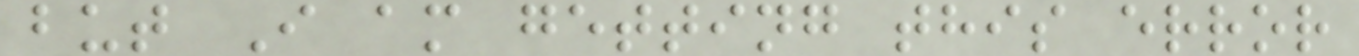but I am getting this error
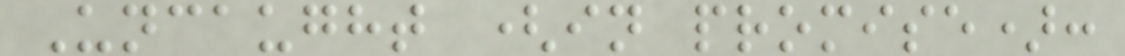Uncaught (in promise):
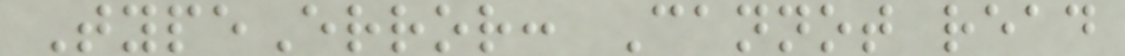TypeError: Cannot read
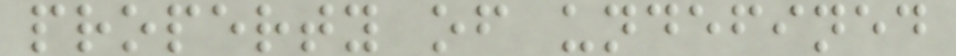property of undefined
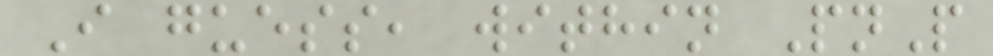I guess, within PnP
